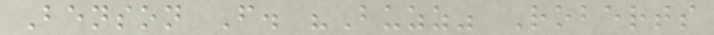Benson F. "Buzz" Roberts
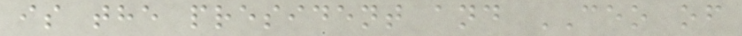is the president and CEO of
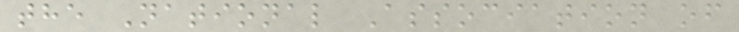the National Association of
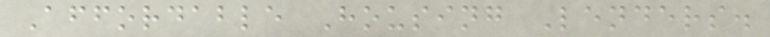Affordable Housing Lenders.
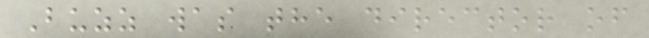Buzz was the director of
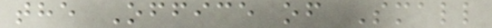the Office of Small
